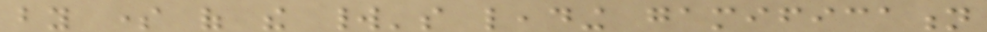by some of the world's leading gamification
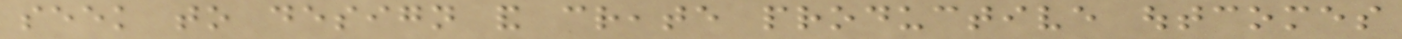seek to design and create productive outcomes
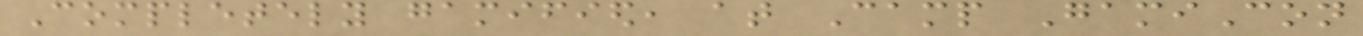Completely gamified, at Camp GamiCon
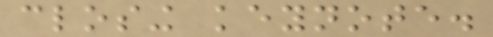closing keynote.
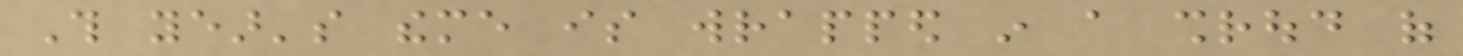This year's theme is wrapped in a shroud of
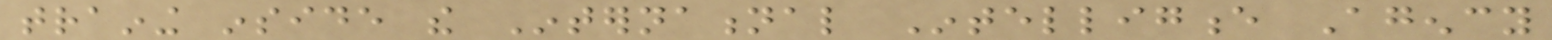training inside the International Intelligence Agency
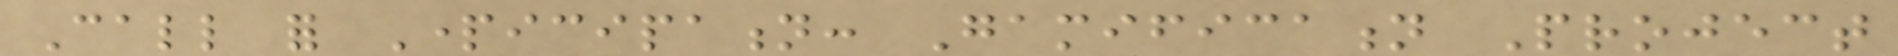Call for Participation: Gamification Project
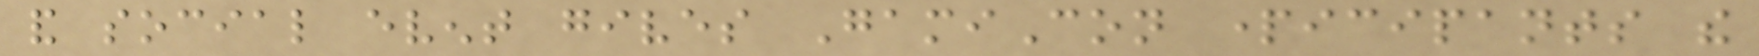and social event gives GamiCon participants the
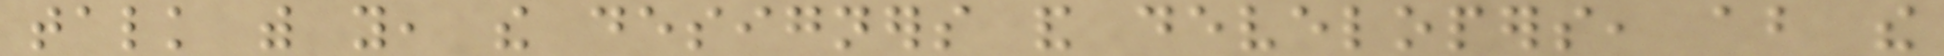talk with you, the designers and developers, about the
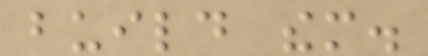build them.
